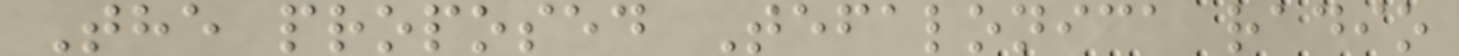The proposed Tefalonica radio
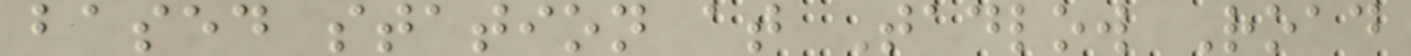based station at Tadlow Road
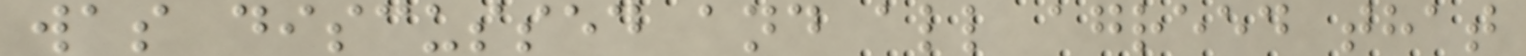was discussed and all agreed that
